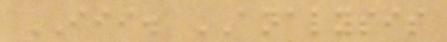III. ANALYSIS
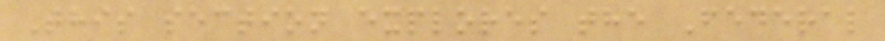This section explores the Federal
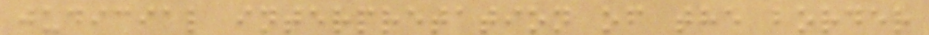judicial interpretation of the border
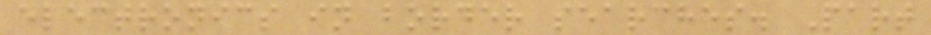electronics in border searches. Part
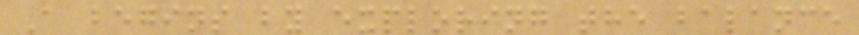A begins by exploring the balance
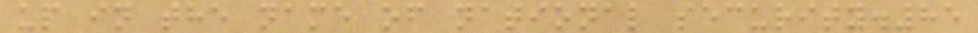up in the name of national security.85
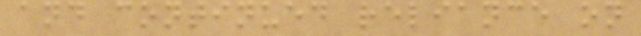and continued reliance on
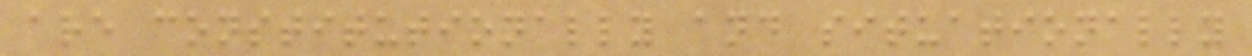are constitutionally and situationally
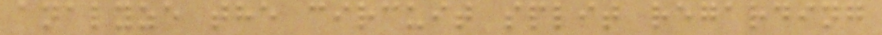analyze the circuit split regarding
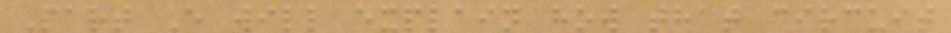Part E will explain how that circuit
